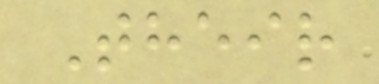Their
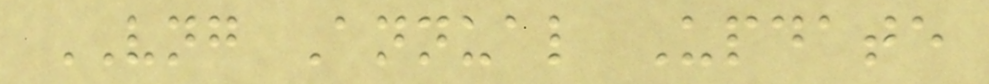VNG Annual Update
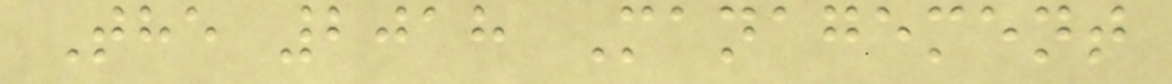The 2018 Management
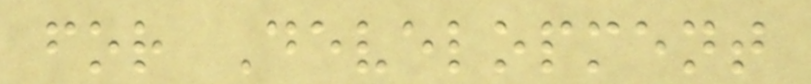for Development
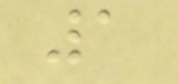1
